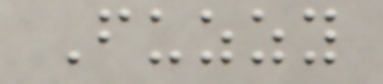Fuzzy
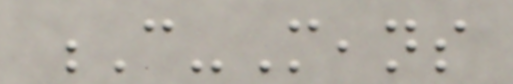C-Means
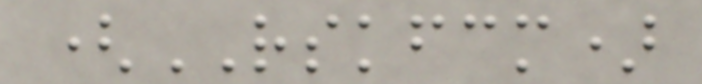(RSKFCM)
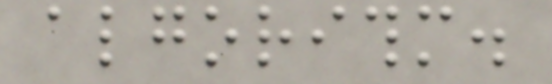algorithm.
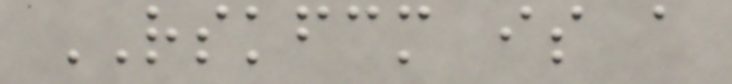RSKFCM is a
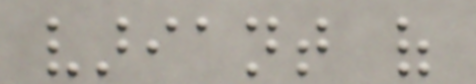variant of
